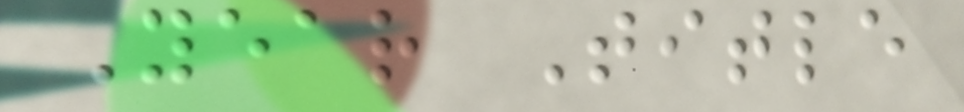Year Title
